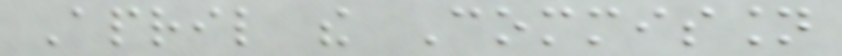April the Commission
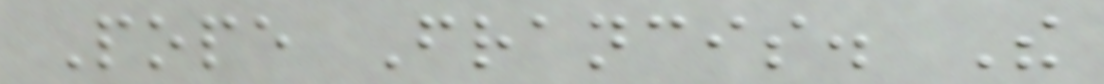Pope Francis. The
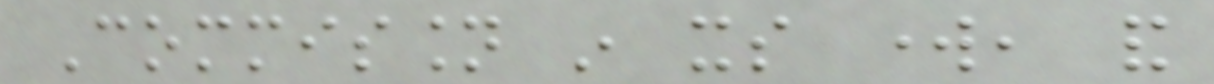Commission in its work, and
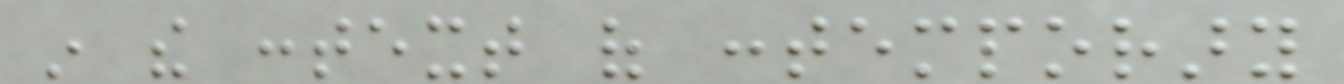in the context of contemporary
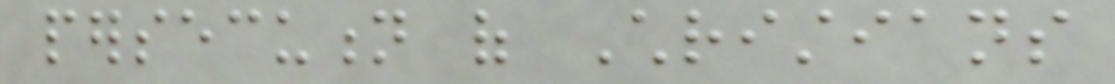persecution of Christians
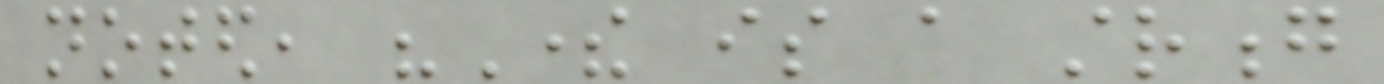noted, "There is a strong
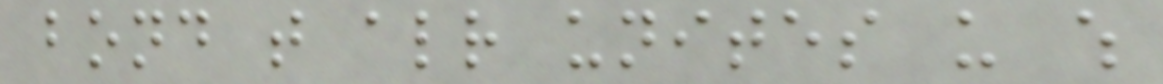bond that already unites us which
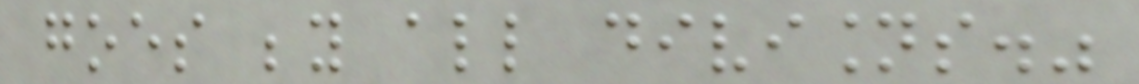goes beyond all divisions."
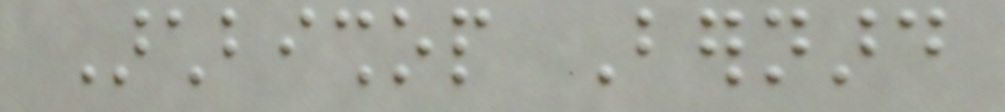Archbishop Bernard
